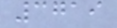3719
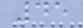45
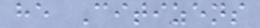he Citizens
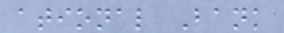ational Bank
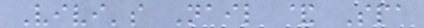Vivi's Nail & Spa
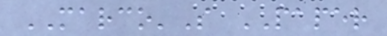MARCO'S PAPER
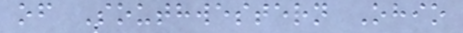of Southwestern Ohio
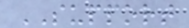SUPPORT
